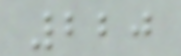220
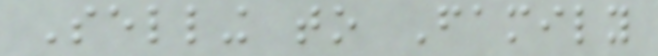Selling to Family
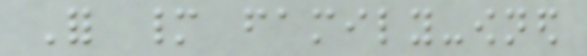For many family-owned
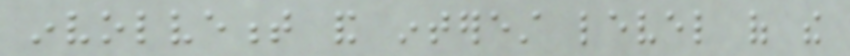involvement and interest level of the
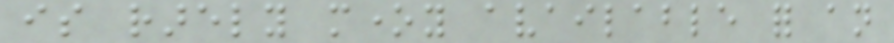is rarely money available for an
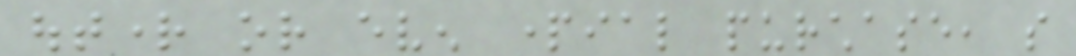outright or even partial purchase, so
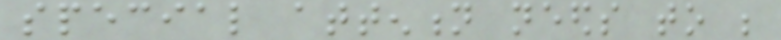special attention needs to be
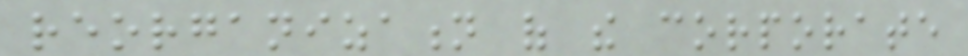reorganization of the corporate
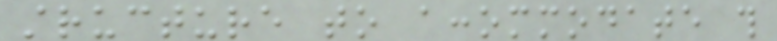structure to accommodate this
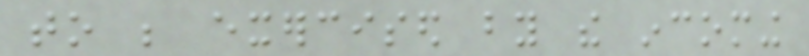to be exercised by the incoming
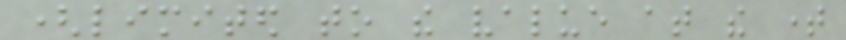(limited to the value at the time
